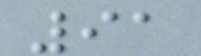91
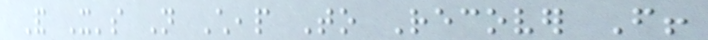And It's Not Cheap To Recover From!
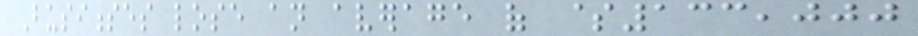Businesses lose an average of $133,000
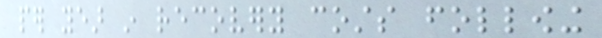per year in recovery costs following
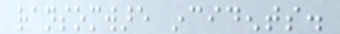ransomware incidents.
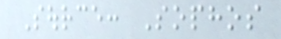Source: Sophos
